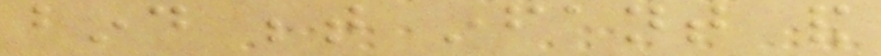bind between infant and
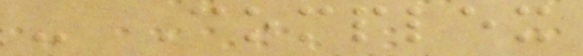- Complex
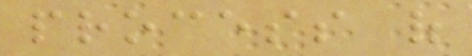process of
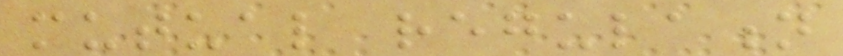mutual regulation
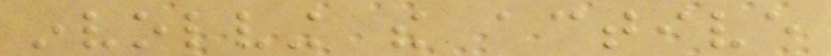involving the active
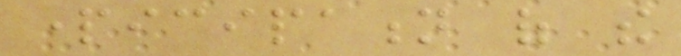participation of the
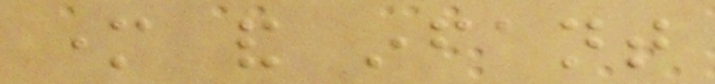mother and infant
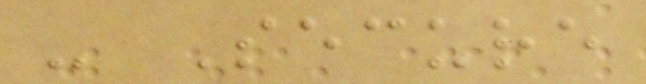- Secure
